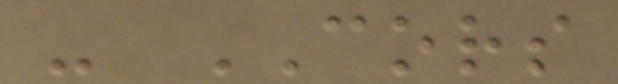- CORS
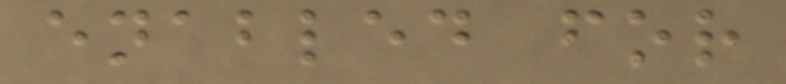enabled for
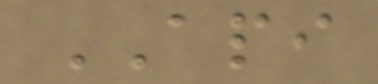API
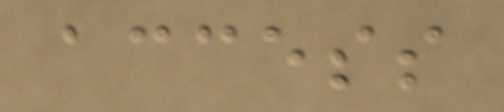access
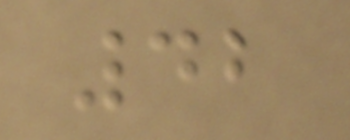42
